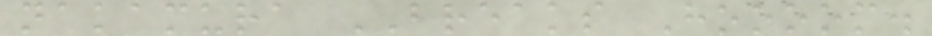nakamura BREAKS Hoooom.
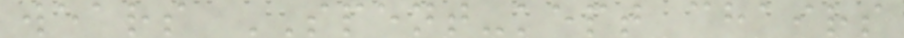wears SPENT-kept chairs
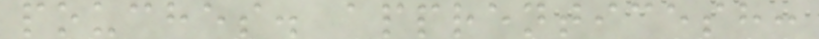pouches. apprenticesh:
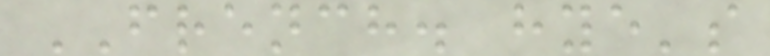FRENCH. hye's
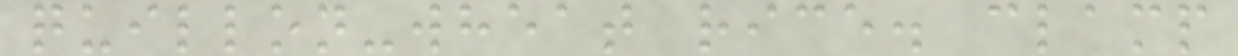quillon-wheat rice. clamp
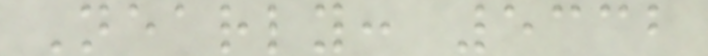Nearly: 5332
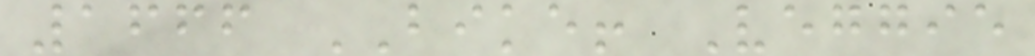1666 BIKE! Veggie
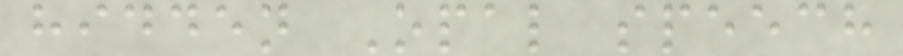hidden Opal speech
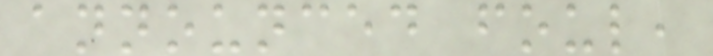announced foul,
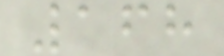168
